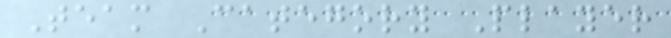Team Category Player
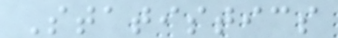Statistics
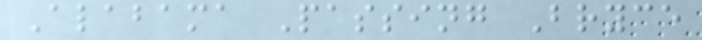Alabama Passing Bryce
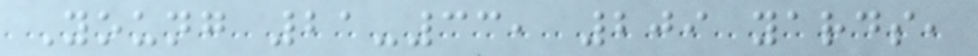Young 21-33, 209 yards,
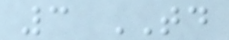3 TD
